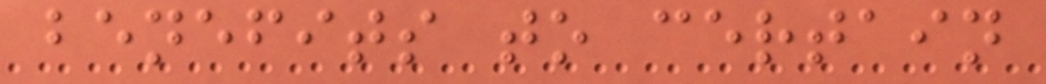benefits to certain
